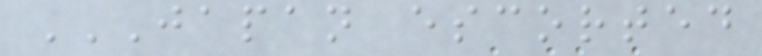JAPAN ESCORTED
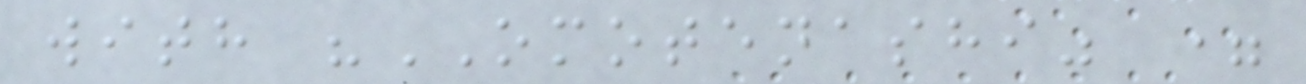with "OMOTENASHI" =
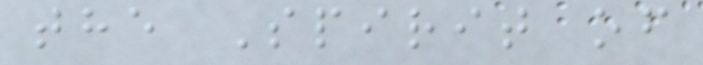the Spirit of
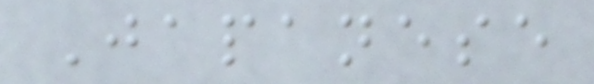Japanese
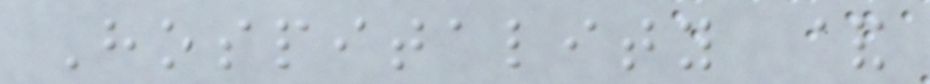Hospitality &
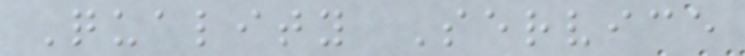Quality Service
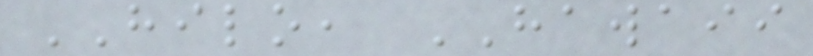HILO, HAWAII
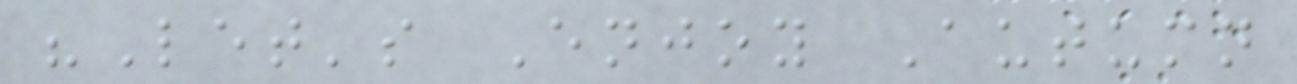"Let's Enjoy Autumn
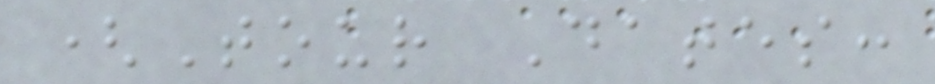(Tour Dates:
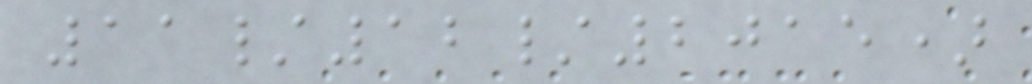11/12/2015)
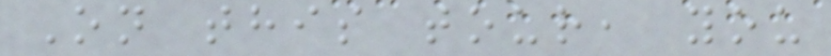On this tour, you
